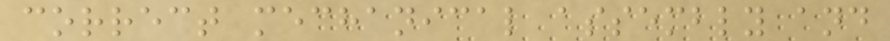correct mechanical assembly and
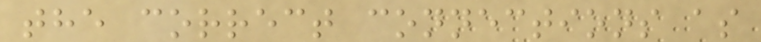the correct connections as
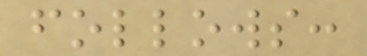follows:
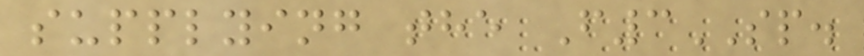supplying the F3SP.
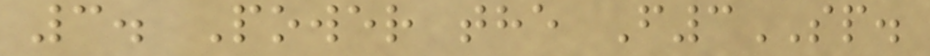3. Power the F3SP.
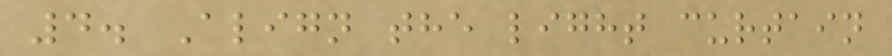4. Align the light curtain
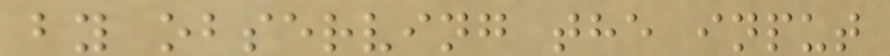by observing the input
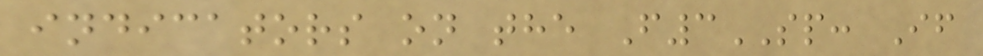indicators on the F3SP: If
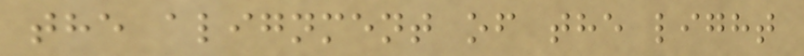the alignment of the light
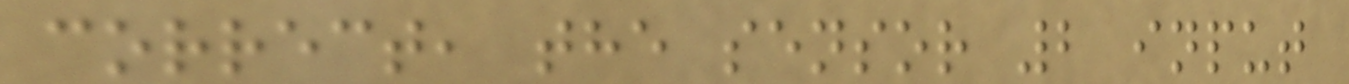correct, the sensor 2 input
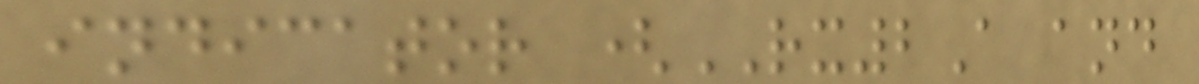indicator (RX2A and
